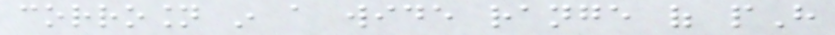corrosion in a wide range of pH
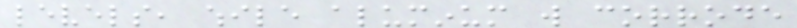levels, while aluminum will corrode
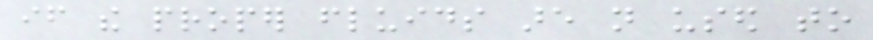if the proper fluids are not used to
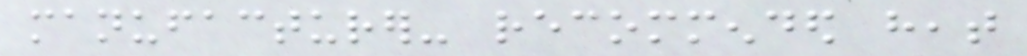manufacturer- recommended heat
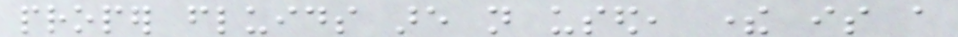proper fluids are not used, there is a
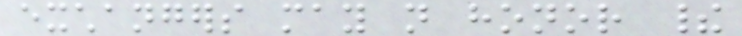exchangers may not honor their
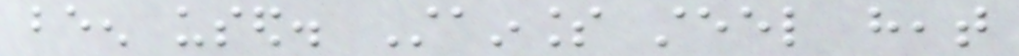been used. Stainless steel heat
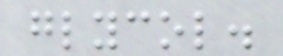glycol.
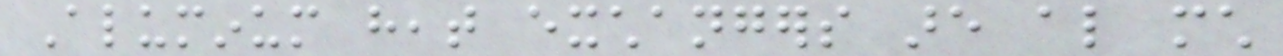Aluminum heat exchangers are also much
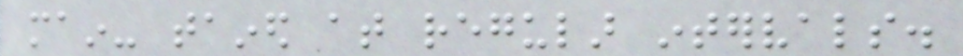main- tained at regular intervals.
